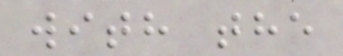with the
